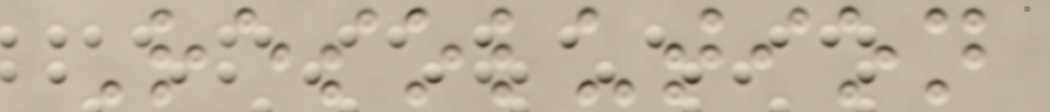Resolution
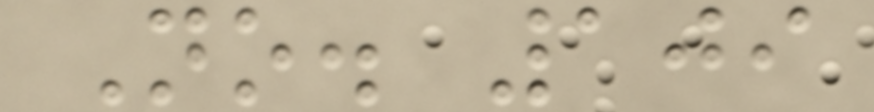No. 109
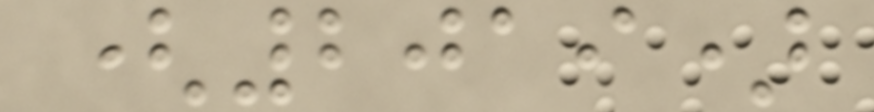(2019)
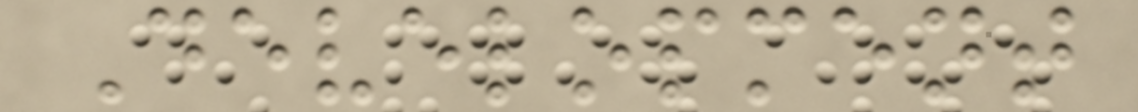Development
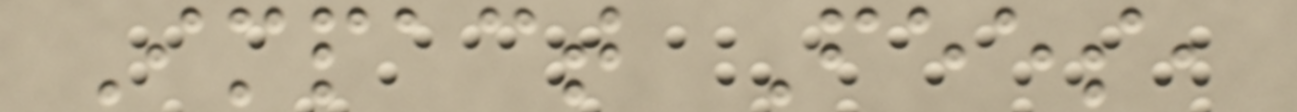Impact Fees,
